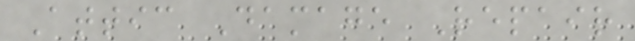Attic Damage Repair
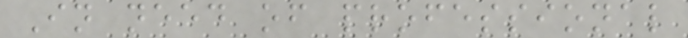In need of professional
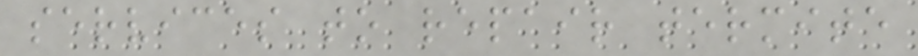services to repair termite
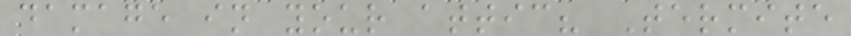damage in your attic? Termite
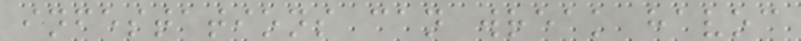infestations can wreak havoc
